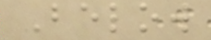Below
